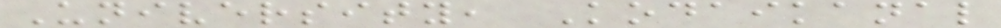University, Kodaikanal
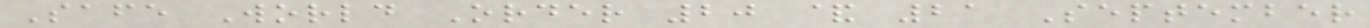Safe World Order 20 & 21 September
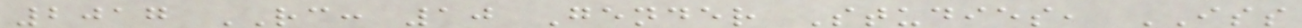2017 RC: 10 Gender Studies, ISS
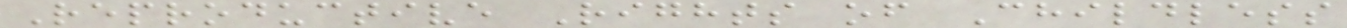Reproductive Rights of Childless
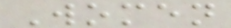Women
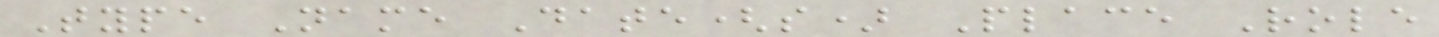Type Name Date(s) Place Role
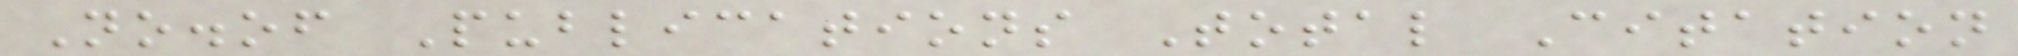No.of Publications Total Citation
